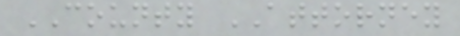COUNTY ATTORNEY
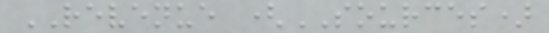REVENUE (SOURCES)
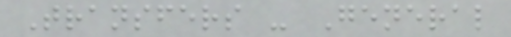Transfers - General
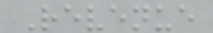Revenue
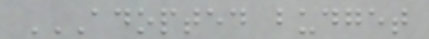ADOPTED BUDGET
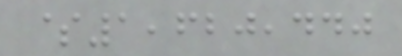$1,620,440
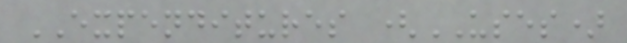EXPENDITURES (USES)
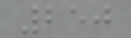250
